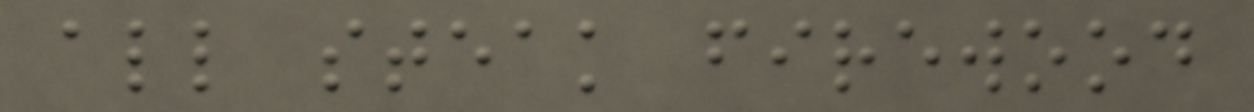all steak firewood
